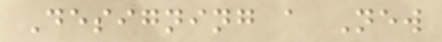Designing a New
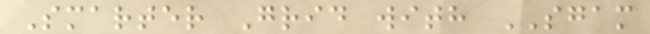Smarter Grid with SGAM
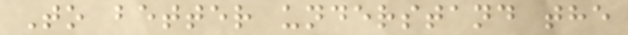To better understand the
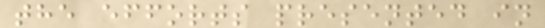the efforts presented in
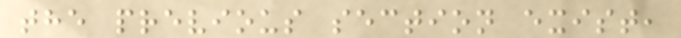the previous section exist,
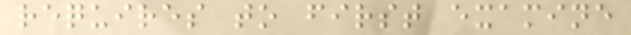requires to first examine
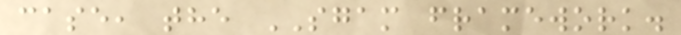case, the SGAM framework.
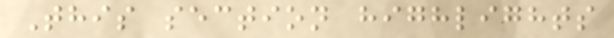This section highlights
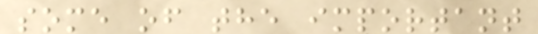some of the important
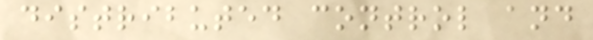distributed control and
